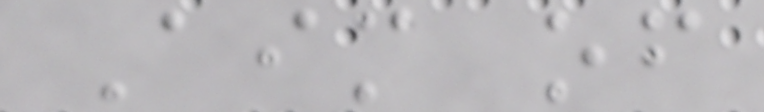Aim of
